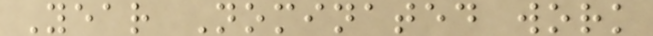Year Nominated work
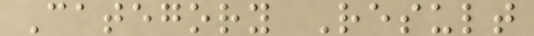Category Result
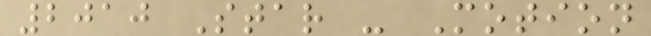2010 Star - Motion
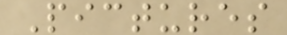Pictures
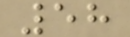58
